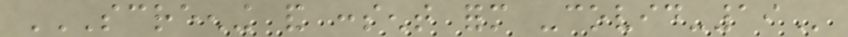SCREENING AND CONSENT FORM -COVID-19
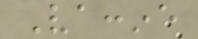Vaccine
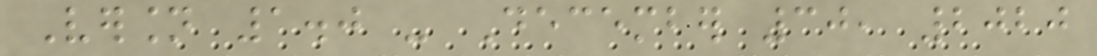Version 1.0 - December 30, 2020
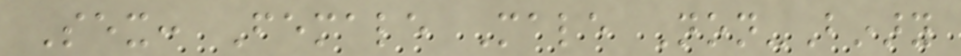Sex: Female Male Non-Binary
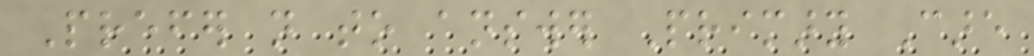Prefer not to answer Primary Care
